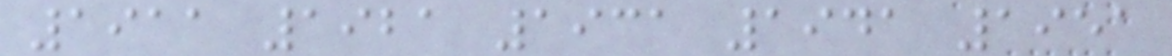1911 1921 1931 1941 1951
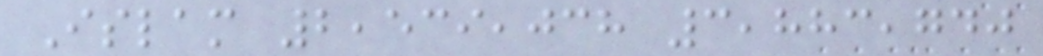Islam 2,539,038 3,883,740
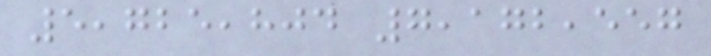5,725,804 7,172,557
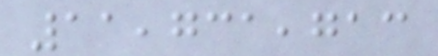11,731,713
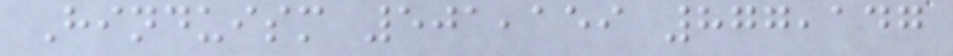Hinduism 501,159 877,147
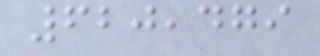620,479
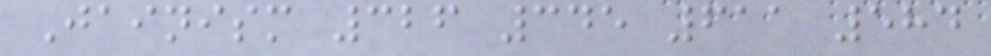Jainism 326 345 611 584
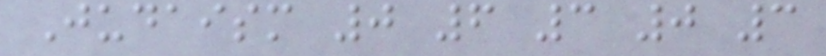Judaism 0 6 3 0 3
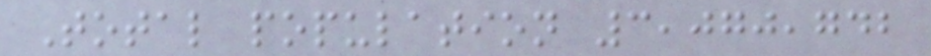Total population 3,070,742
